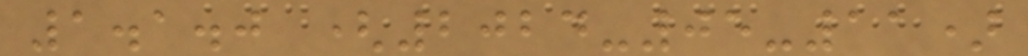1.1.0 (2024-05-11)
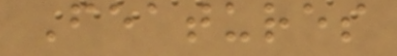Features
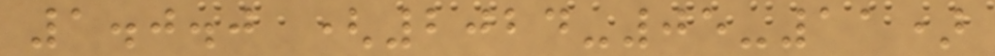1.0.0 (2024-05-11)
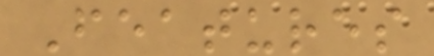Features
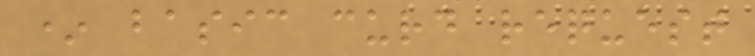* basic curd request
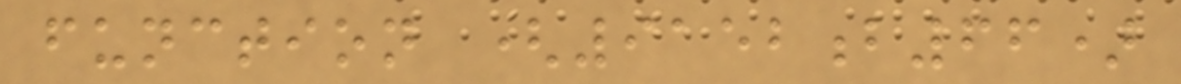function (9152b66)
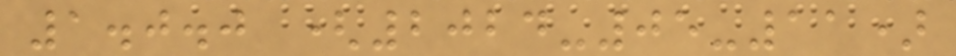1.0.0 (2024-05-11)
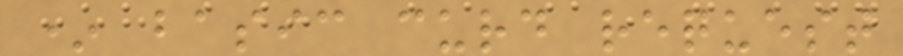* basic curd request
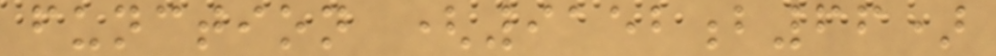function (9152b66)
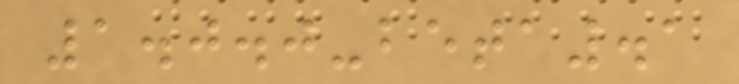1.0.0-beta.1
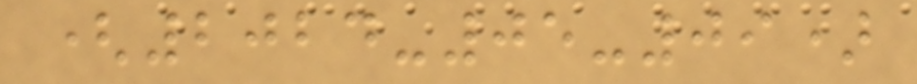(2024-05-09)
